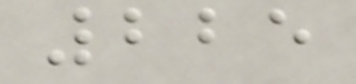225
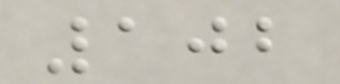102
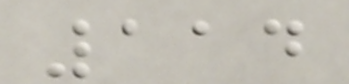114
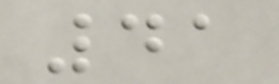41
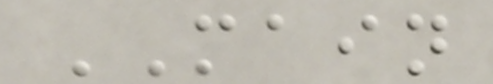MAIN
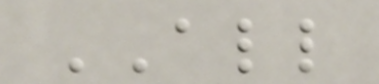ALL
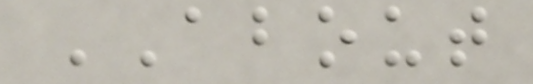ABOUT
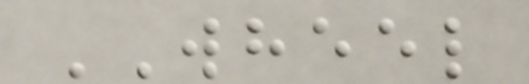WHEEL
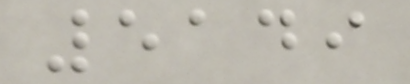5149
